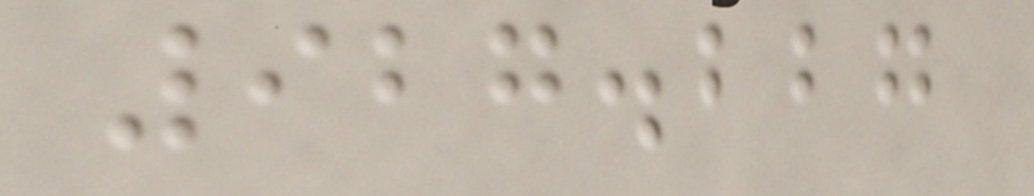927.227
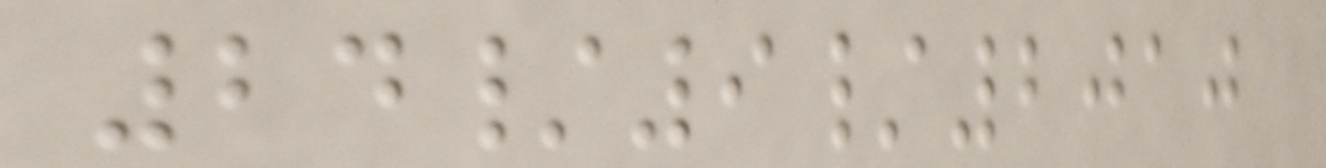24/9/2010
